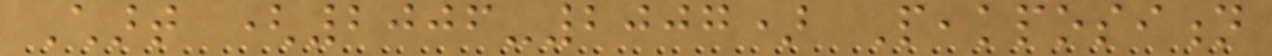Chart (2006-2007) Peakposition
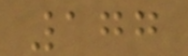177
